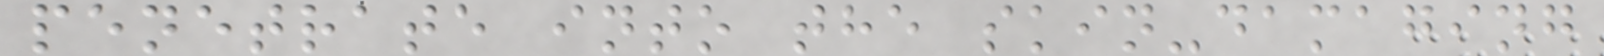penetrate into the skin-damaging
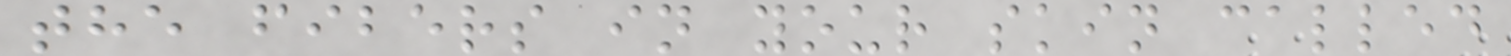the fibers in your skin called
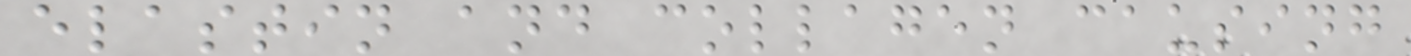elastin and collagen causing
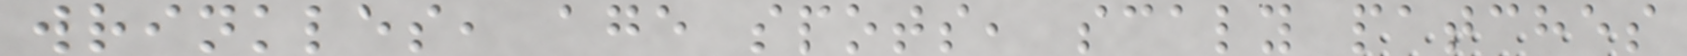wrinkles, age spots, scaly patches
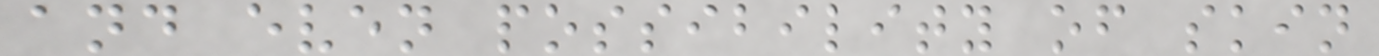and even possibility of skin
